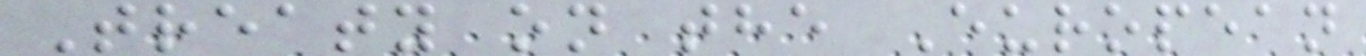Treaty on the European
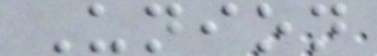Union
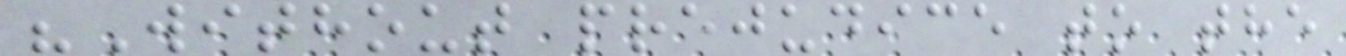"Without prejudice to the
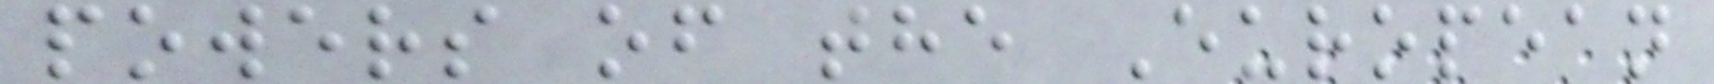powers of the European
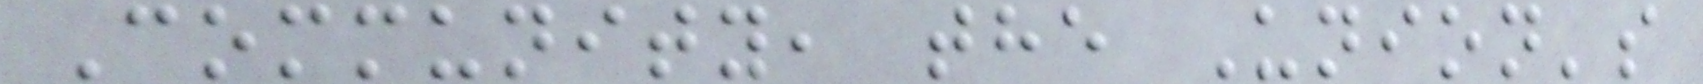Community, the Union's
